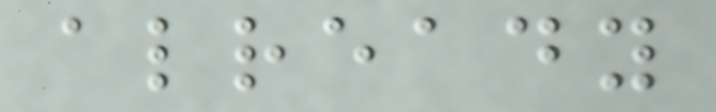already
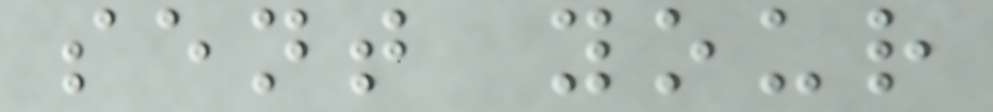sent your
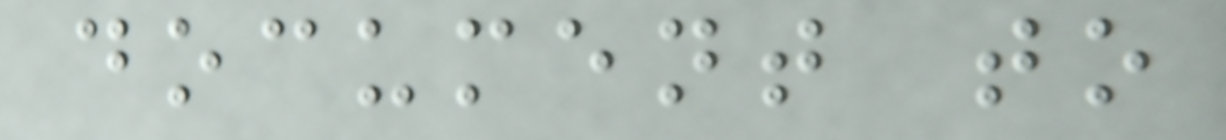document to
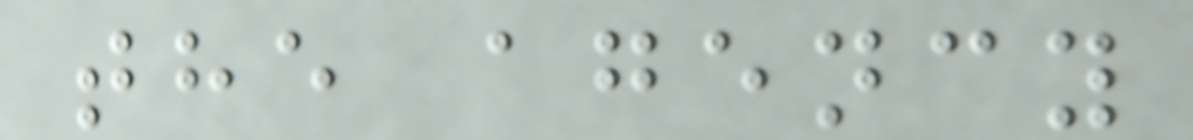the agency
